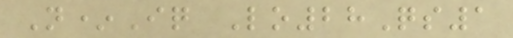N*Iq Lo28Qs1
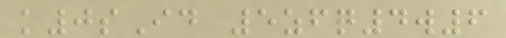k0sId 5zfq4w6
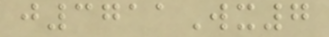j3711Wx7
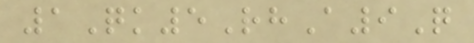1Qk5RhA9Q
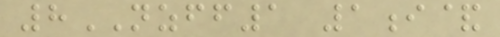8NZFF1 1i&
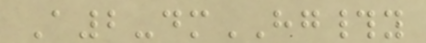A2-dmHG#y
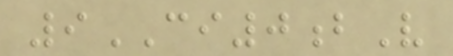9CI0bV
